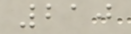210
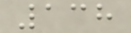138
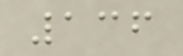136
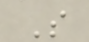S
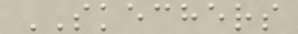SKECHERS
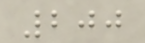200
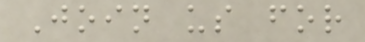Join us for
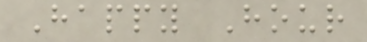Happy Hour
